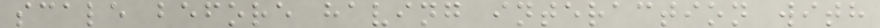scale before having interaction with
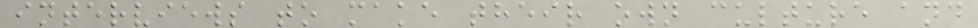interviews to make their own culture and
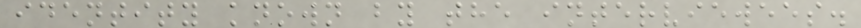identity known by the interviewees.
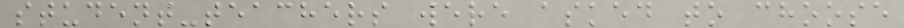student-teachers were asked to choose
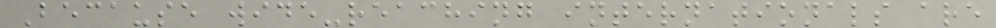Because wide-reaching internationals are
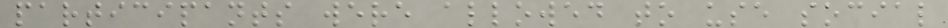participants were allowed to use social
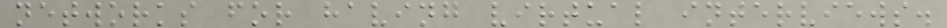networks for having virtual interviews.
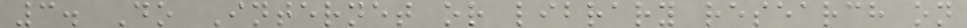3. Do Internet or library research on
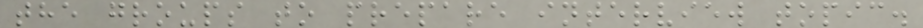the groups to prepare interview topic.
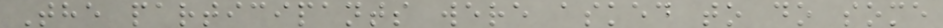The participants were asked to do some
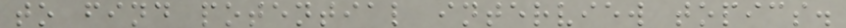to find potential interview topics.
